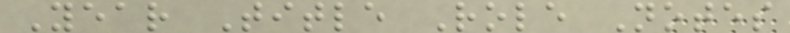Year Title Role Notes
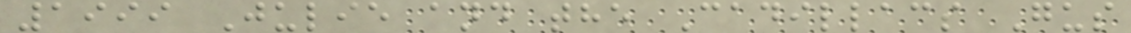1999 Julie and the Cadillacs Gus
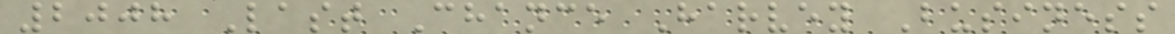2008 Last Chance Harvey Business
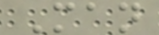Man
